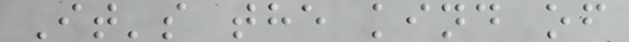It's the kind of
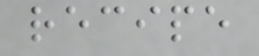recipe
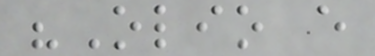"Olio e
